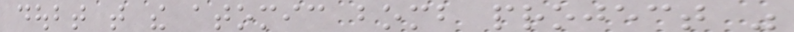doubt that the atomic bomb project was
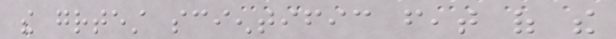the greatest scientific feat of the
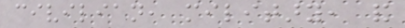civilian, military, and
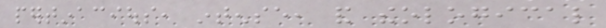pertinacious, intense, and theological
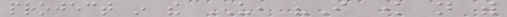project in the US, "I know not with
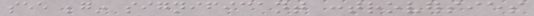see begin significant controversies
